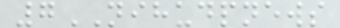7NIHUDPNEWS
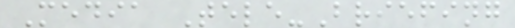Media Tele-Briefing
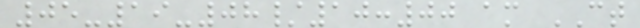05-19-08/10:00 am CT
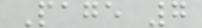Page 7
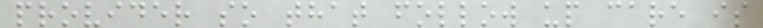provider so that follow up care is
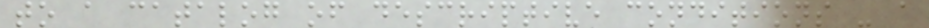to a catalog of descriptive conditions - a
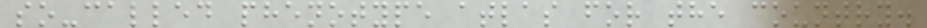so-called phenotype atlas for the country.
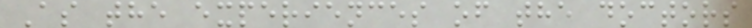As the experiences of the doctors
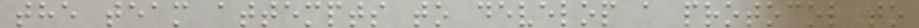the team attempts to develop a protocol to
